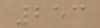253
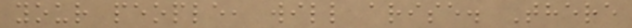your people, will arise. There
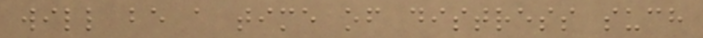will be a time of distress such
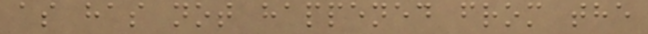as has not happened from the
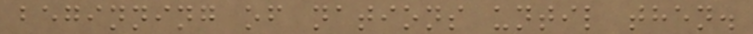beginning of nations until then.
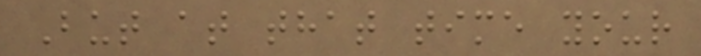But at that time your
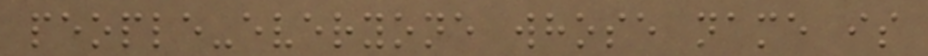people-everyone whose name is
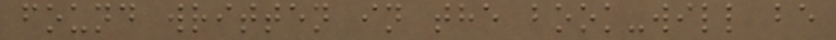found written in the book-will be
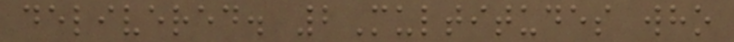delivered. 2Multitudes who
